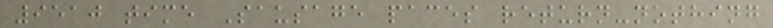9510 time Sausage paces return-nothing
